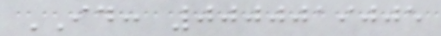ID: 0000019005
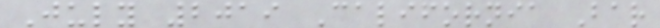July 2019 California Bar
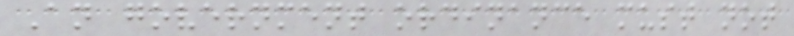An government ordinance must not
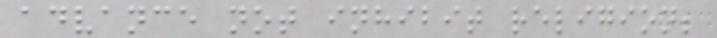advance not inhibit religion;
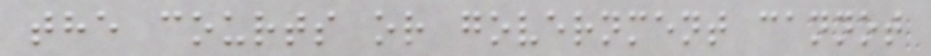the courts or government cannot
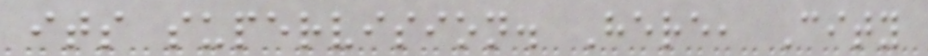its supervision. Here, City
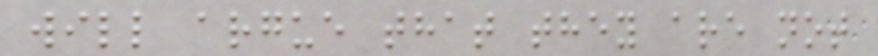will argue that they are not
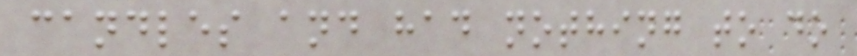candles and had nothing to do
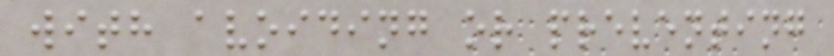with avoiding or preventing
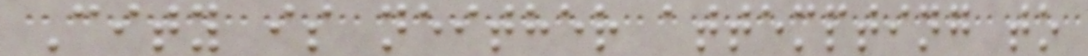City is neither attempting to
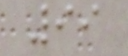99
